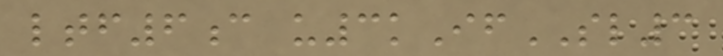ltf6c u3kIfSL3
